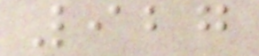927
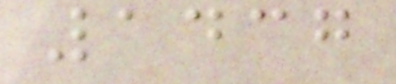1437
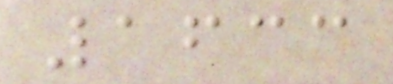1633
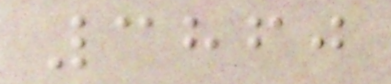3860
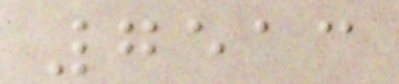7513
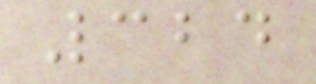324
